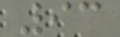93
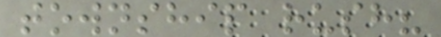township rush?
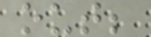out;
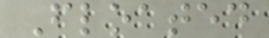Floated
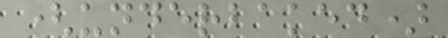(underbaked)
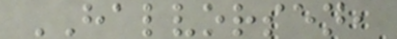HALVORSEN,
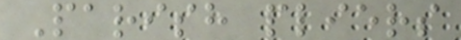Parish pliers
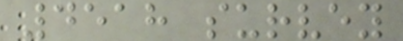4518 survey
